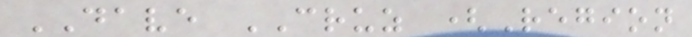DAVE CRUZ (Region
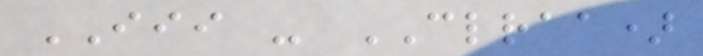III - CLRAA)
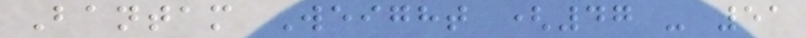Bantam Weight (47 - 51
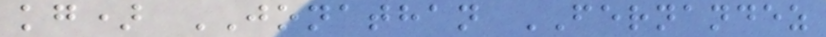kg) JONATHAN FERNANDEZ
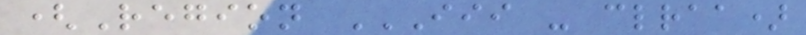(Region III - CLRAA)
